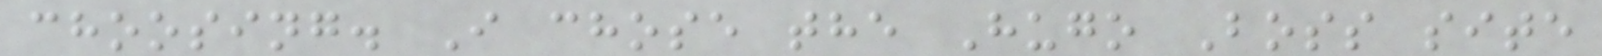choosing. I chose the Hugo Boss site
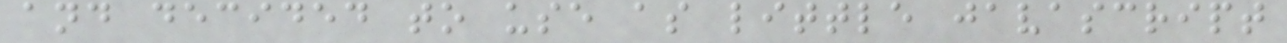and decided to use as little javascript
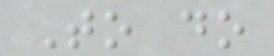To do
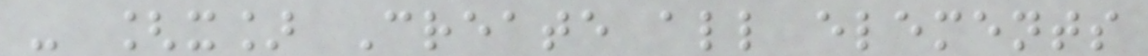- [x] Create all elements
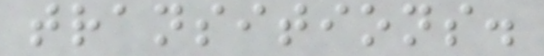transitions.
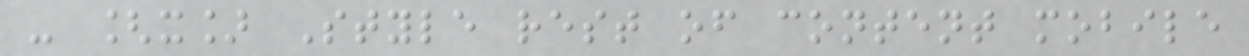- [x] Style rest of content mobile
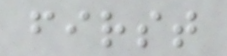first
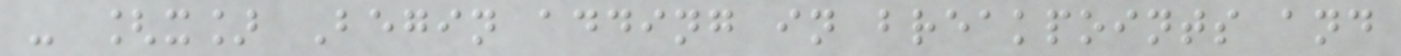- [x] Begin adding in breakpoints and
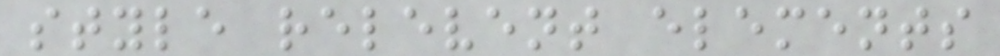style relevent elements
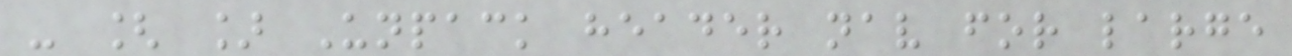- [ ] Unpack header nav for large
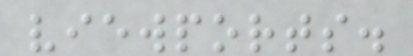viewports.
